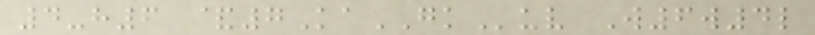4-h6 &7KaGKuv W6w4l
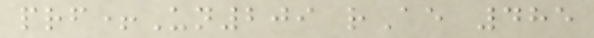prf+Un209 rAe 485
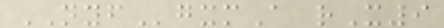NYFgxmA rX9
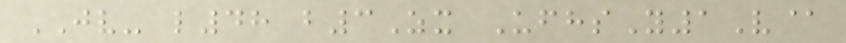JV- l48 b3Zx UfhsY1V@
